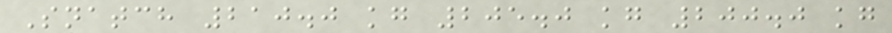Snatch 210.0 kg 205.0 kg 200.0 kg
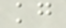kg
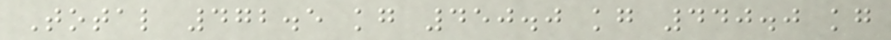Total 472.5 kg 450.0 kg 440.0 kg
